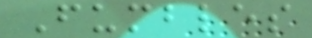Fumbles
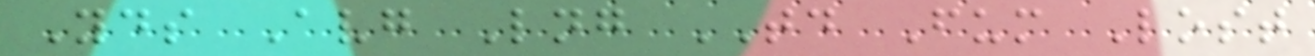Yds Avg Lng TD Fum Lost
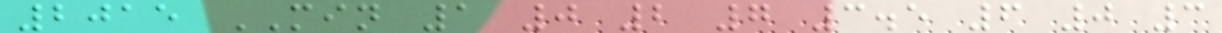2015 MIN 1 0 2 7 3.5 6 0 3
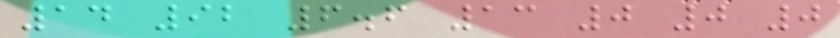14 92 6.6 13 0 0 0
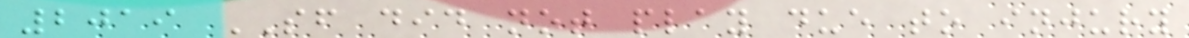2019 SF did not play due to injury
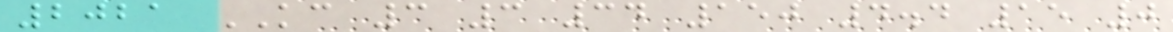2021 KC 3 3 34 150 4.4 15 0
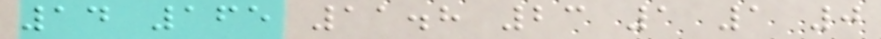14 165 11.8 23 1 1 0
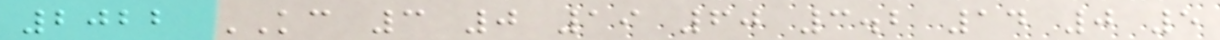2022 KC 3 0 19 60 3.2 14 0 5
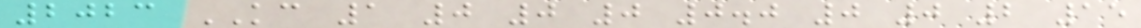2023 KC 1 0 0 0 0.0 0 0 2 15
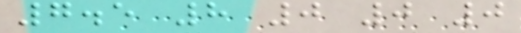7.5 8 0 0 0
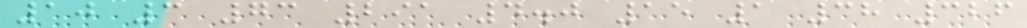10 3 73 291 4.0 15 1 38 326
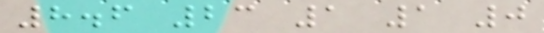8.6 23 1 1 0
